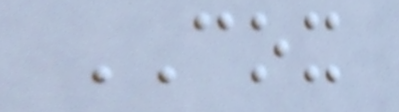COX
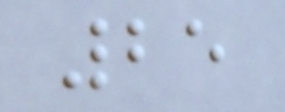25
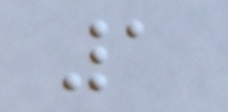1
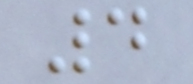4
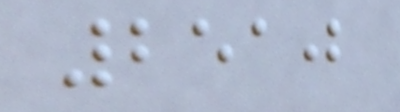2510
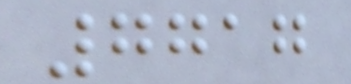7717
